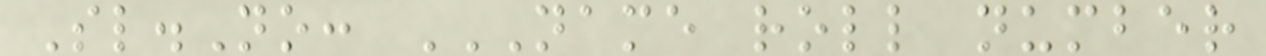Sl.No: NAME ROLL NUMBER
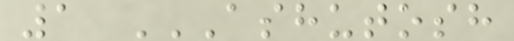1 ASHUTOSH
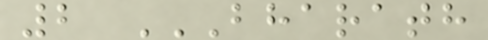2 BHARATH
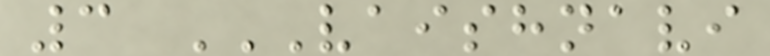3 VAISHNAVI
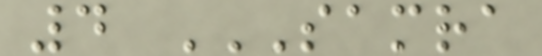4 SAMRA
